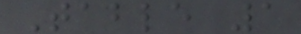Table 1
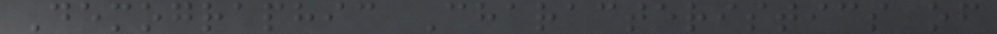Demographic Characteristics of
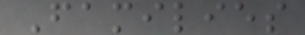Families
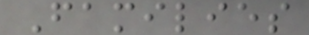Families
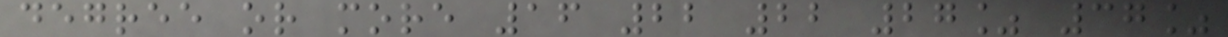degree or more 16 22 22 27% 37%
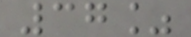37%
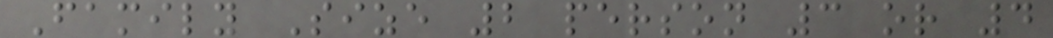Family Size 2 person 3 or 4
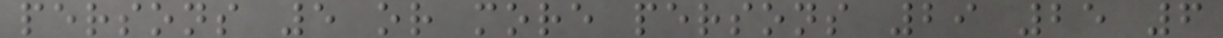persons 5 or more persons 29 25 6
